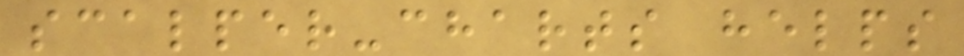scalper-charts helps
